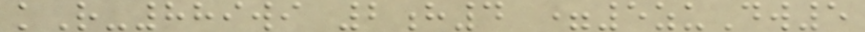kR-889wi 2h4 =5zuDw5
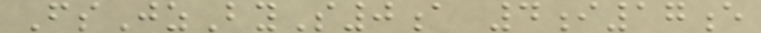FsJzByS0a 4i17e
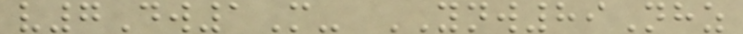v7Dw1M- YNW89Nhz
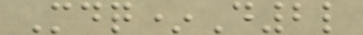Mdq*D2l
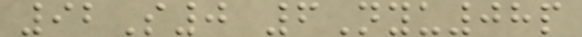92S0 6Nyu08p
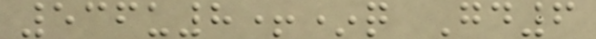536u8+*q Gd6
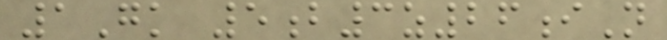1Gk 5b3z26iN
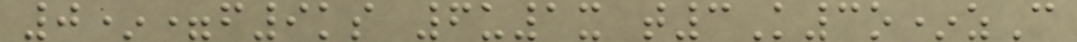0*=f9ks 6u1x t3K3o*zC
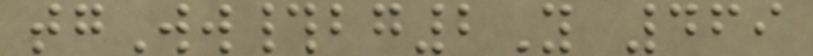tgWw#bg2Y 469
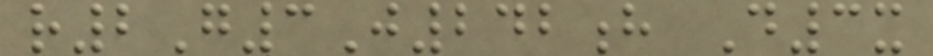r2G3J242h D3x
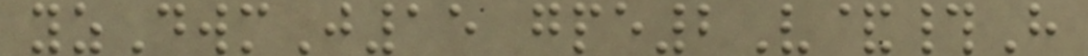yzDwmJ15 gpe2V&#H
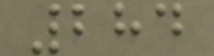284
